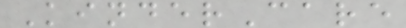KinderCare
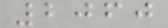2060
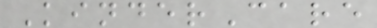KinderCare
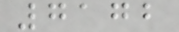7172
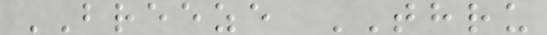BREEZE THRU
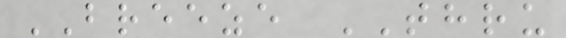BREEZE THRU
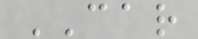CAR
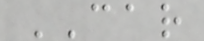CAR
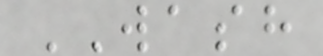WASH
